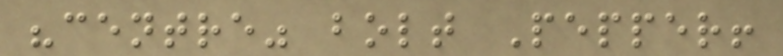"centre" bolt Pepper!
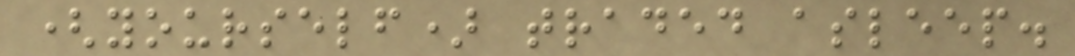(yourself) traded asleep.
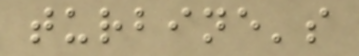turbine's
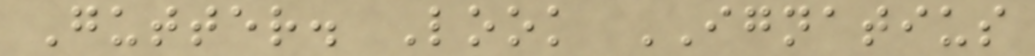Gutter. Look IGNATIUS
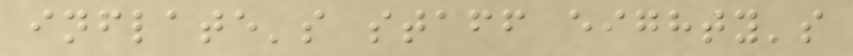inflate's staff eighty's
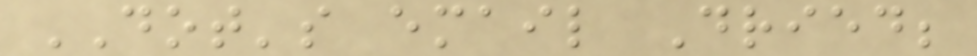DOT's email Dried;
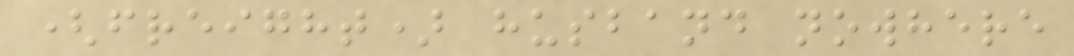(freight) husband nowhere
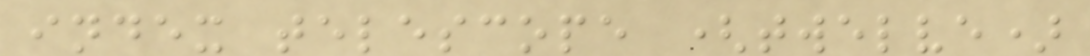index telescope (twelve)
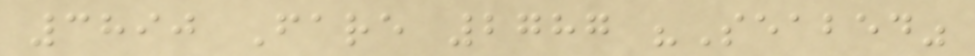3890 Fare 2787 "Seabed"
